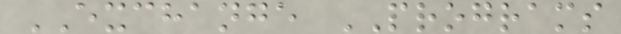EXCHANGE PROGRAMS
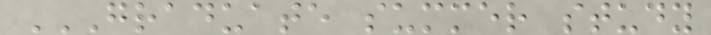GRADUATE SUMMER STUDY
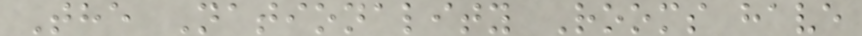The Nationality Rooms have
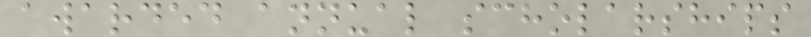awarded annual scholarships
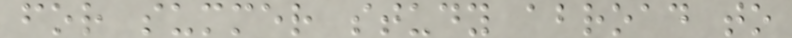for summer study abroad to
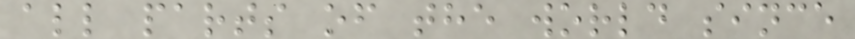all parts of the world since
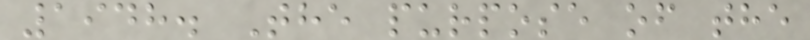1948. The purpose of the
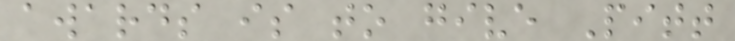awards is to give Pitt
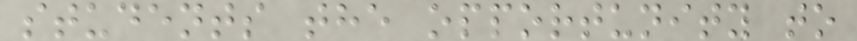students the opportunity to
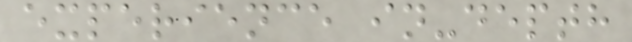experience in-depth
